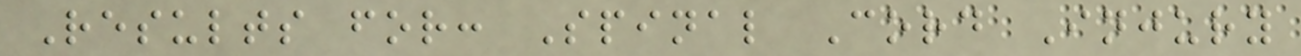Results for: Spinal Cord Injury
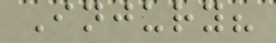Injury?
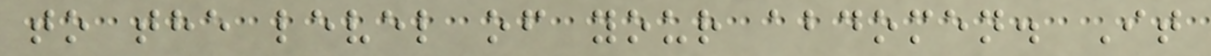to the level of your abdomen. It
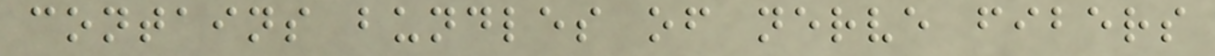contains bundles of nerve fibers
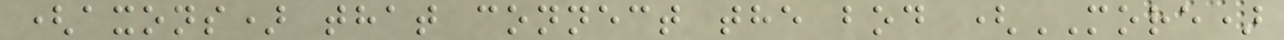(axons) that connect the bod (MORE)
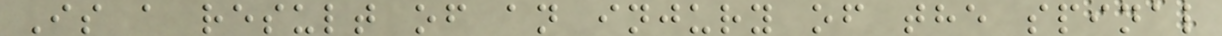Is a result of an injury of the spinal
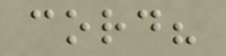cord?
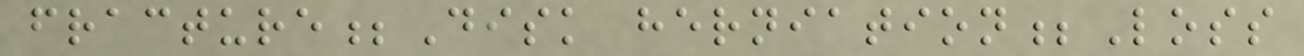fracture;Disk herniation;Loss
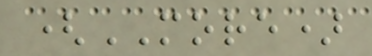(MORE)
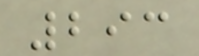293
